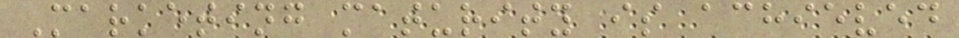Marketing maturity is achieved
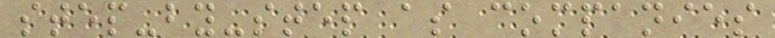step-by-step as companies
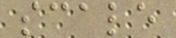scale
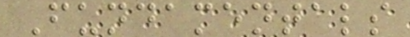Fundamentals
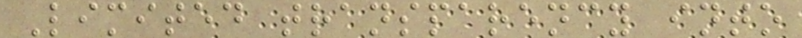Limited transparency into
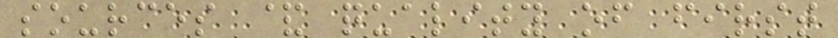sources & quality of first
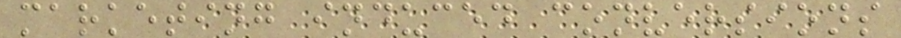marketing induced conversions
